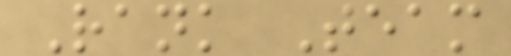Rank Team
